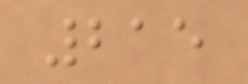215
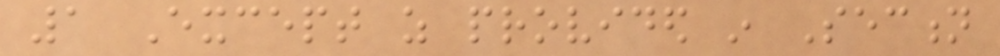1 Except as provided in Section
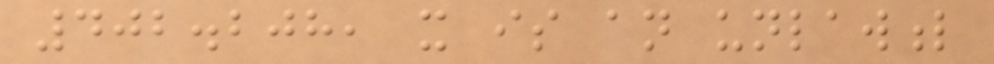402.208, it is an unlawful
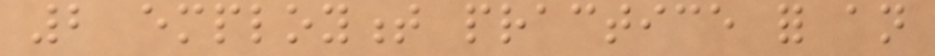2 employment practice for an
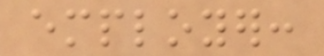employer:
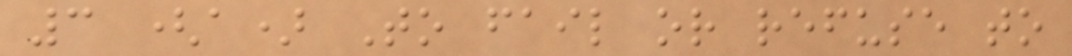3 (a) To fail or refuse to
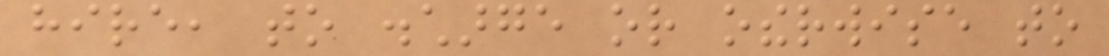hire, to discharge or otherwise to
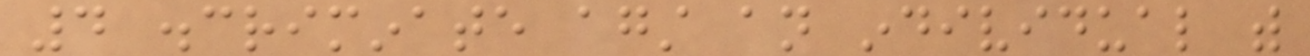4 discriminate against an individual with
